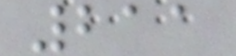211
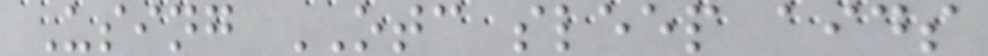Using OTC sleep aids
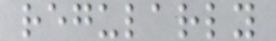regularly
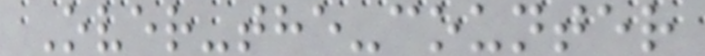Over-the-counter
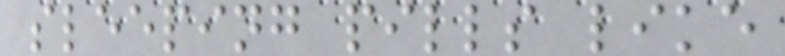sleeping pills like
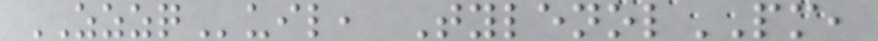ZZZQuil, TylenolPM,
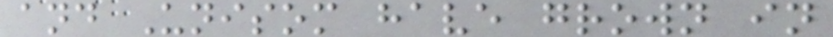and Unisom have grown in
